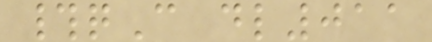#qC dl011
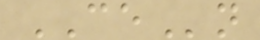CEn
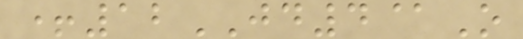+12JD4@O
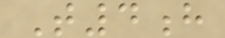T4h
